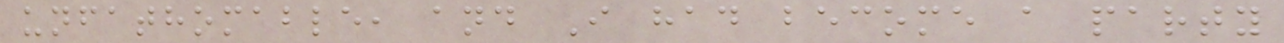unfathomable, and I had become a party
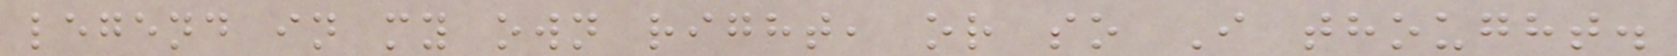legend in my own right, or so I thought.
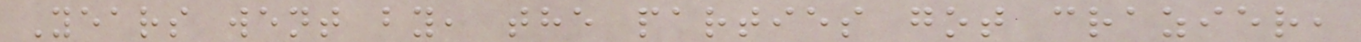Years went by, the parties got crazier,
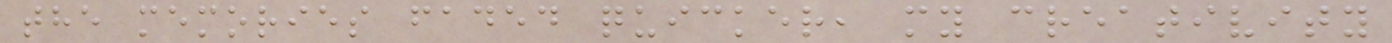the memories faded quicker, my creativity
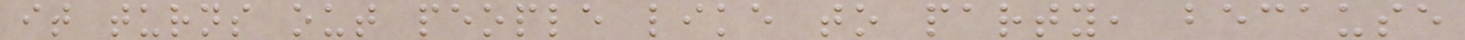it turns out people like to party, because
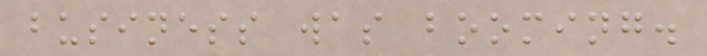business was booming.
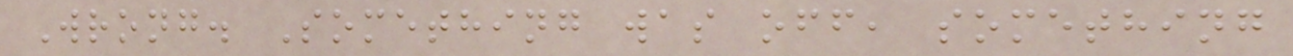Wrong. Something was off, something
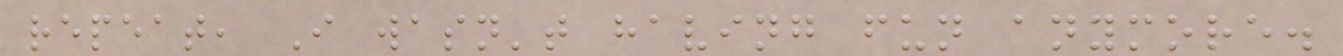repeat, I wasn't having fun anymore.
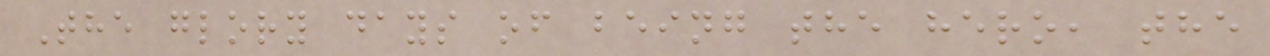The glory days of being the hero, the
